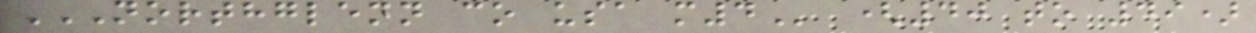NORTHGLENN CO USA M4 (40 to 49)
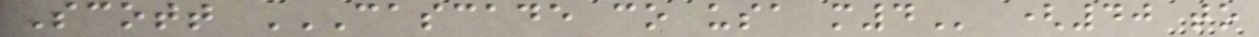Scott CASCADE CO USA M4 (40 to
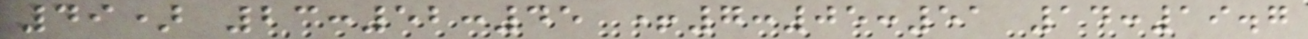49) 23:52:45 +7:05:51 14:19.7
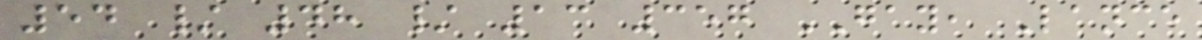54 / 48 / 13 357 GAY, Lance
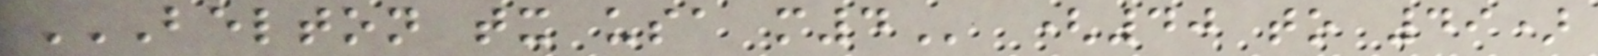BELTON TX USA M4 (40 to 49)
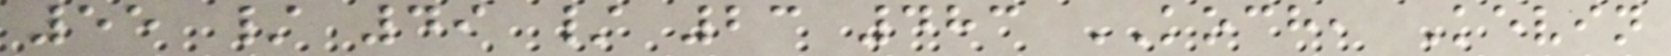55 / 49 / 23 483 KOCH, Kevin
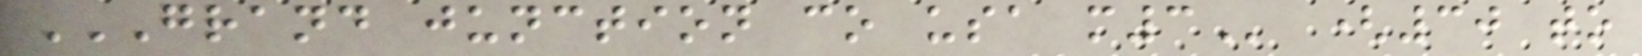GRAND JUNCTION CO USA M3 (30 to
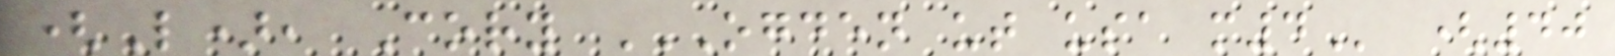(L), Cory OGDEN UT USA M4 (40
